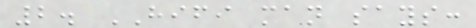2. HIFI man says:
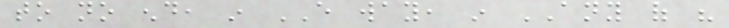to no end, in EVERY way, in ANY of his
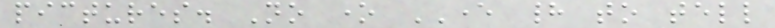pictures. No one EVER had to tell
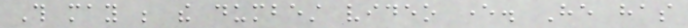This may be the dumbest video ever. He has
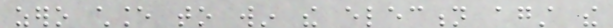zero chance to win the election against the
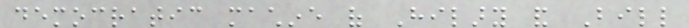democratic machine of Hilary and Bill
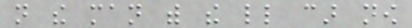not the man with the little car now
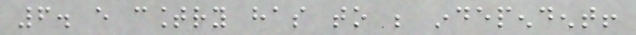6. every country has to be independent!
